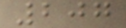207
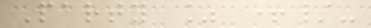Party % +/-
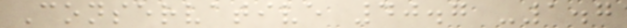Conservative 40.7 -1.7
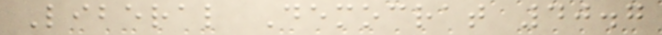Liberal Democrat 40.7
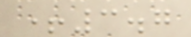+3.7
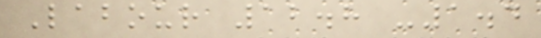Labour 12.8 -1.4
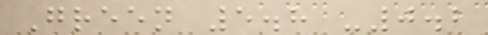Green 5.8 -0.2
